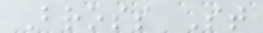Bross St
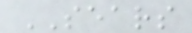SEARS
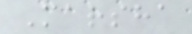Marsha
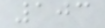103
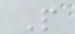P
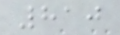810
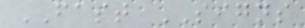FAST SIGNS
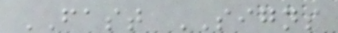FAST SIGNS
